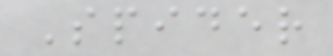Spider
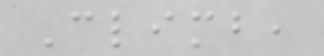Climb,
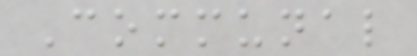Communal
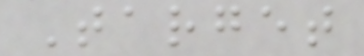Target
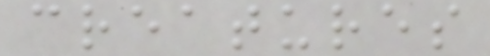creatures
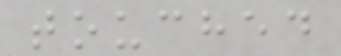touched
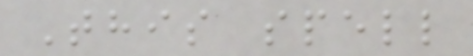This spell
